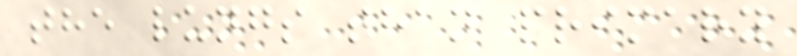the lungs than primary
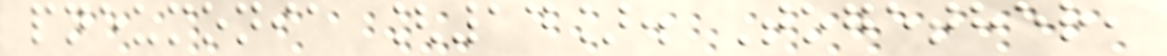pneumonia [14]. Together,
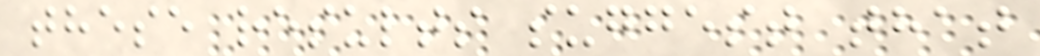these results suggest that
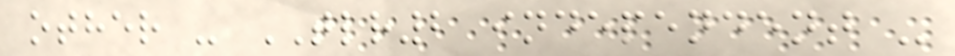other - TLR2 independent -
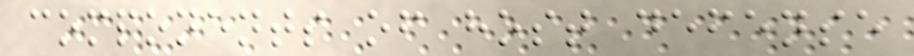components of host defense
